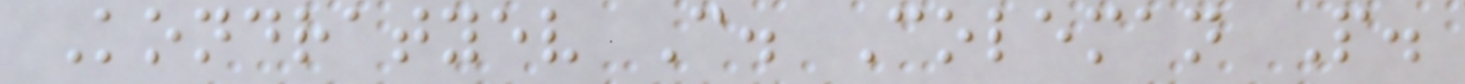Kondratyev C. Coleman P.
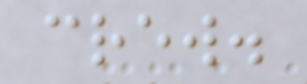crew.
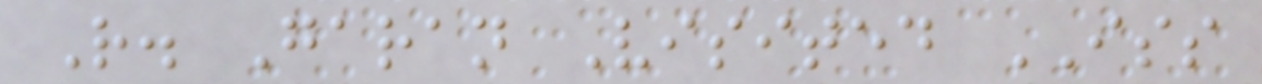R. Garan Visited ISS
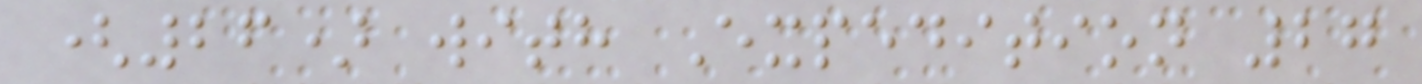(26) with Expedition 27
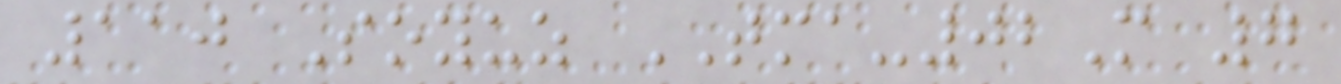110 Soyuz TMA-02M 7
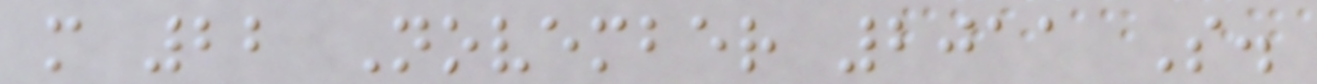m 22 November 2011 S.
